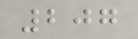207
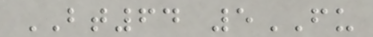BT64 5FU
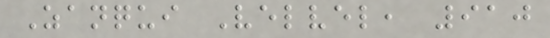Zanqui Velvel, 910
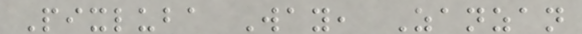Pixluba Way, Zanzan
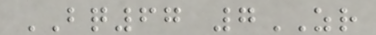BQ67 7ZR
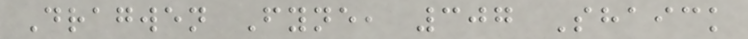Dragwen Fyne, 307 Shaick
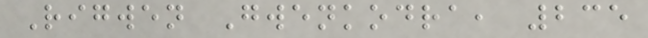Rigwen Gwenkodra, 235
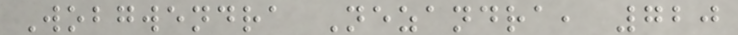Wobgwendra Nezandra, 720
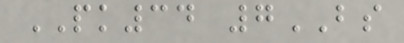PK34 7BS
